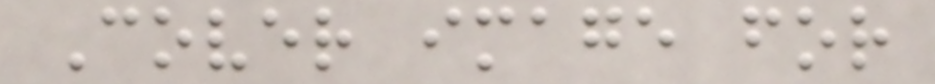Cover image for
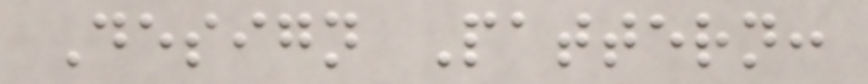Design Pattern:
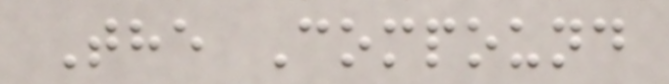The Compound
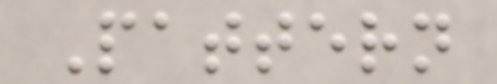Pattern
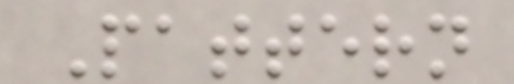Pattern
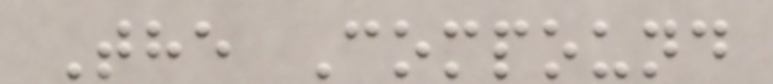The Compound
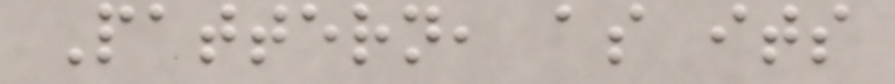Pattern, as its
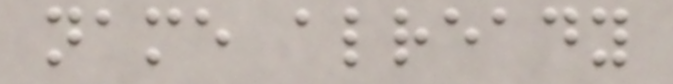name already
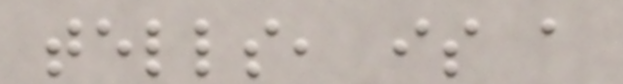tells, is a
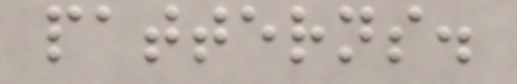patterns.
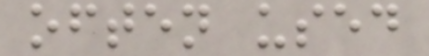often used
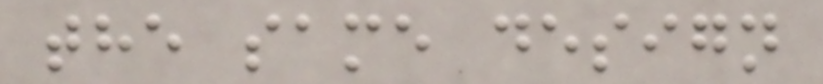the same design
